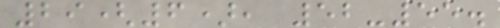29(6), 52-55.
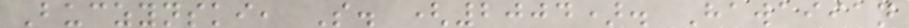Buczynski, S. (2004). Hawaiian
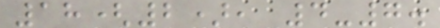18(2), 4-7.
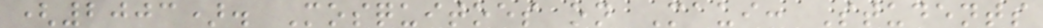(2003). Mosquitoes on Maui: Students
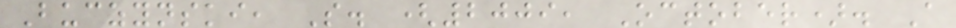Buczynski, S. (2009, October). A
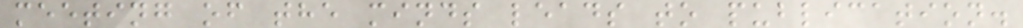meeting of the minds leads to publication.
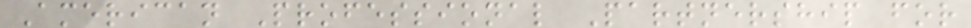American Professional Partnership for
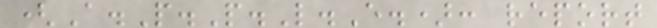(A.P.P.L.E.): report
